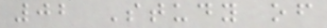02 Study of
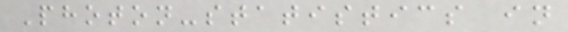Photon-statistics in
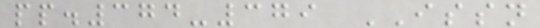pp.374-379 ISSN
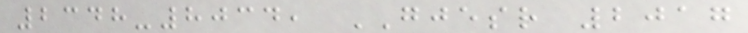2348-8034, GJESR 2017
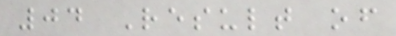04 Result of
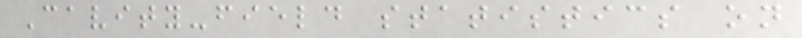Cavity-field statistics on
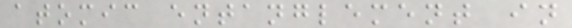atomic entanglement in
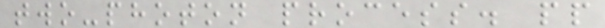two-photon process. pp
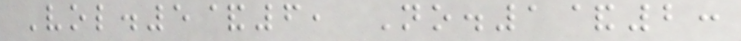Vol.5&6, No.1&2:
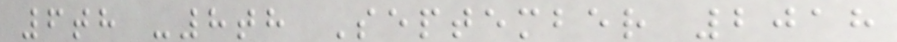6th -8th September 2018
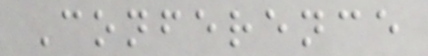Conference
